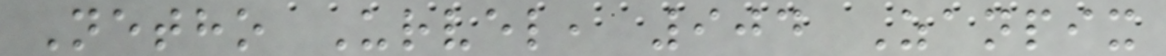Netho Urvel, 904 Zanpix
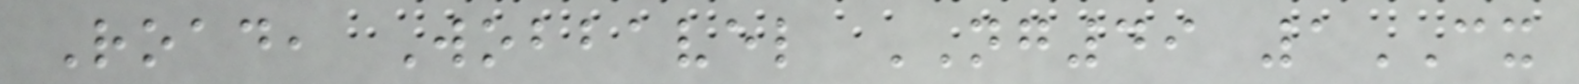Road, Wobbavel NG49 1CX
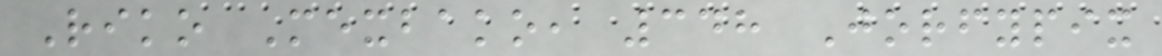Riko Mexbako, 348 Jorfypix
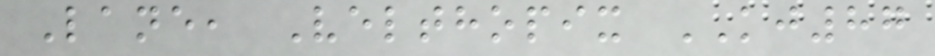Lane, Velthopix KJ87
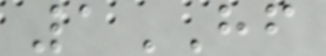1HF
